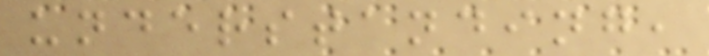understanding,
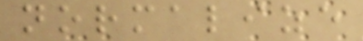normalize
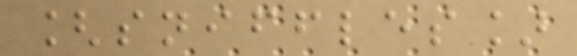[sniffles]
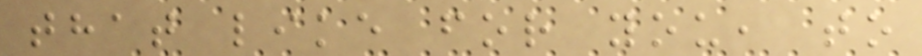that like for you, to
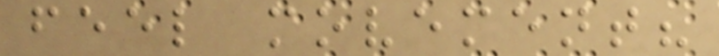feel movement?
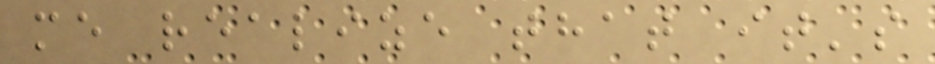me realize that it's
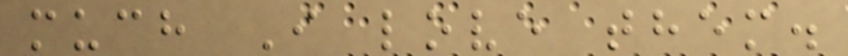much I love them.
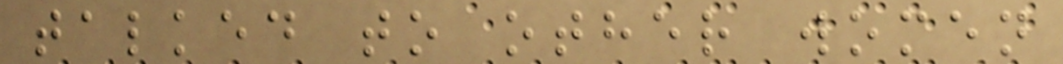talked to other women
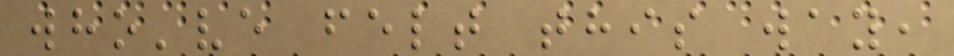who've felt this way,
